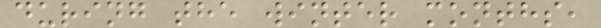during the winter months,
